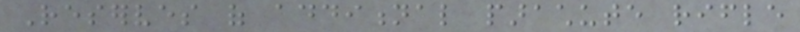Reserves of additional parachute rifle
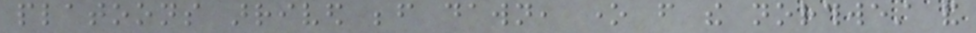platoons arrived before dawn, one from the northwest and
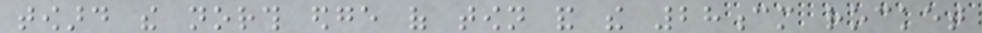toward the north edge of town and the 28cm rocket
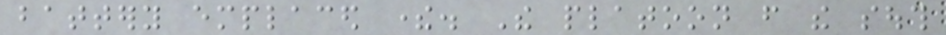battery emplaced there. The platoon from the south
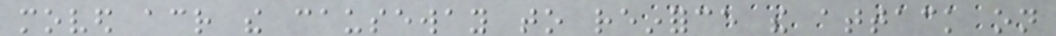moved across the causeway to reinforce the attack on
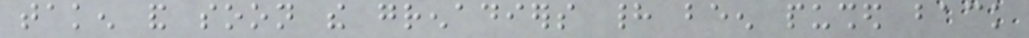taken and soon the grenadiers had been pushed back
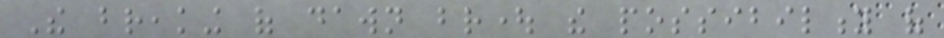The breaking of dawn brought the possibility of
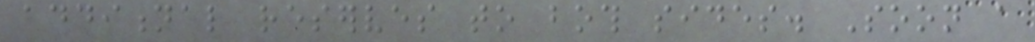additional reserves to both sides. Soon a
